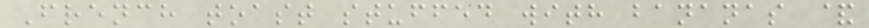French toast stuffed with bananas &
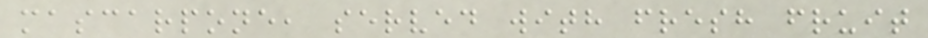mascarpone, served with fresh fruit
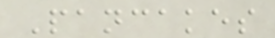Pancakes
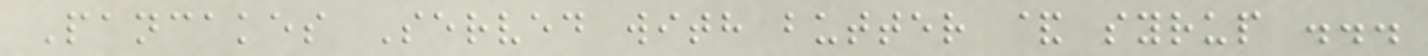Pancakes Served with butter & syrup ...
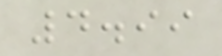4.99
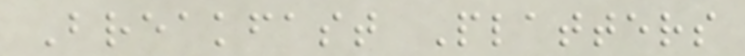Breakfast Platters
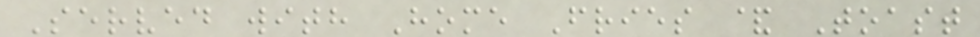Served with Home Fries & Toast
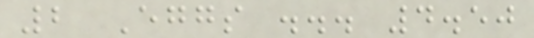2 Eggs ... 4.50
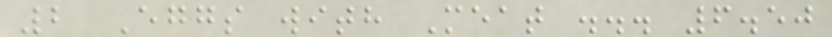2 Eggs with Meat ... 6.50
